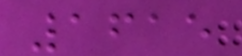1615
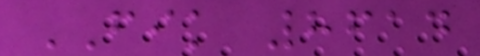FIK 8614
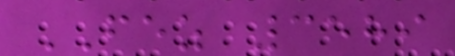FEZ 3589
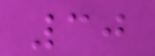30
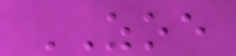ZOE
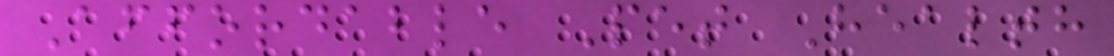Affordable Pet Health
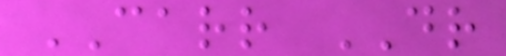CARR DR
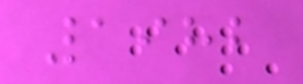1982
